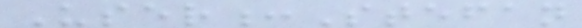User:Stefan
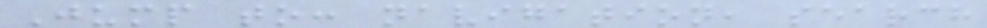Jump to: navigation, search
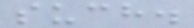such.
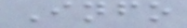Info
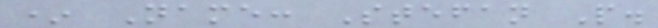* Name: Stefan P.
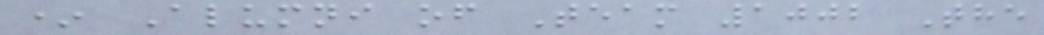* Alumni of Team 1002 The
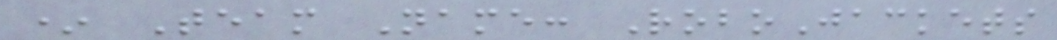* Team Name: RoboJackets
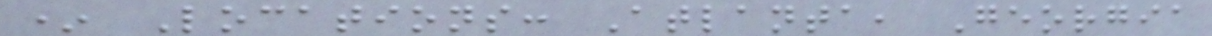* Locations: Atlanta, Georgia
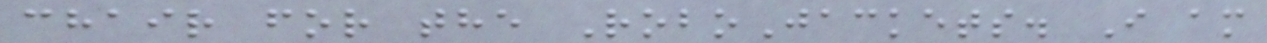chair for the RoboJackets. I am
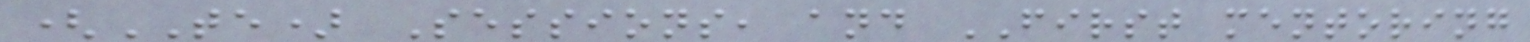(TE) Sessions, and FIRST mentoring
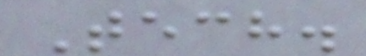Tech.
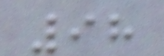98
